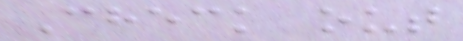Check out
